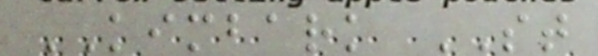KIMBARK ST
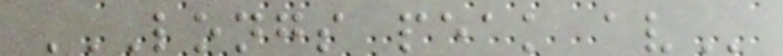LONGS PEAK AV
